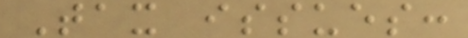Tax issues:
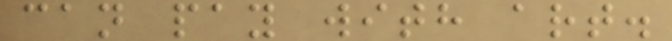can pay with art.
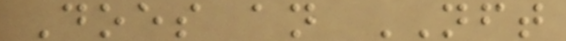Does an NFT
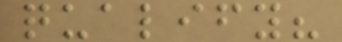qualify?
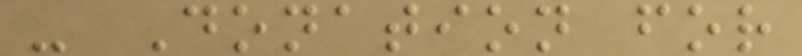- Donation for
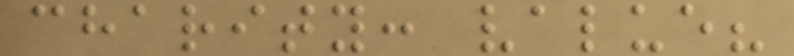charity: value?
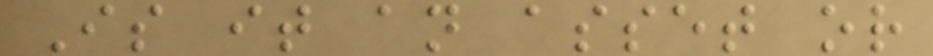Is it an asset or
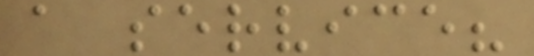a service?
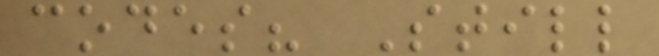codes? Still
